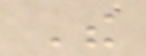The
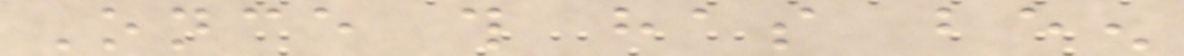Once this has been
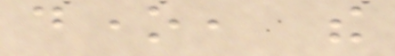done, the
